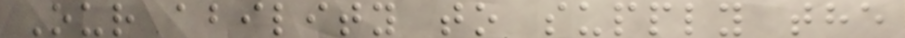Our ability to supply the
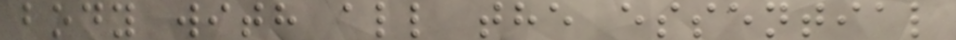body with all the essential
